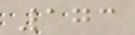173
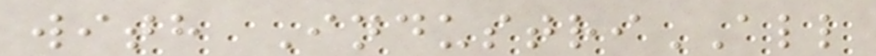with IndustriALL
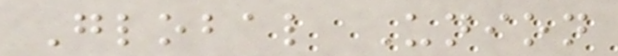Global Union
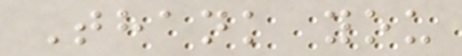Thank you
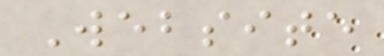Website
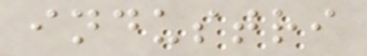industri
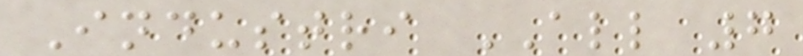Industri ALL 7
